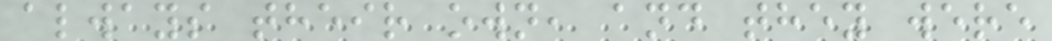always their own, and they were
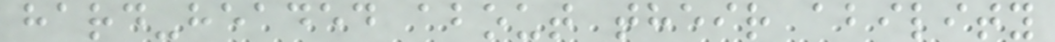hard-headed about their ability
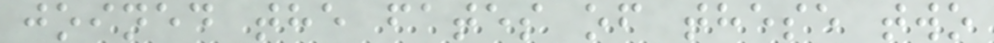joined the fates of these two
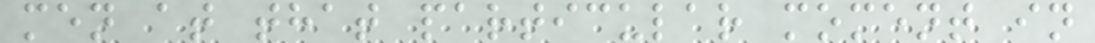men at that particular moment in
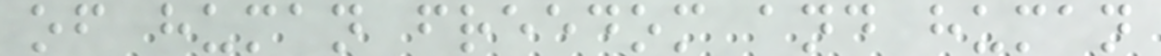of human freedom and human
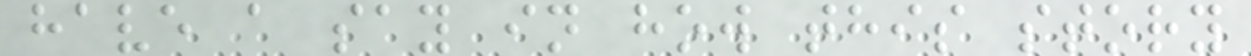have a say in how this story
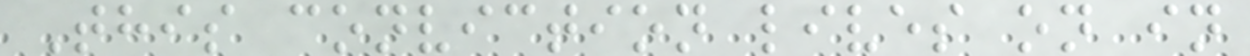This conviction lives on in
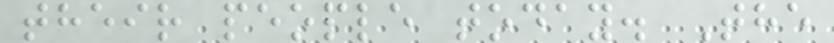their people today. The
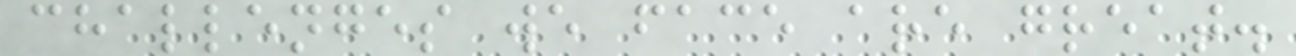challenges we face are great.
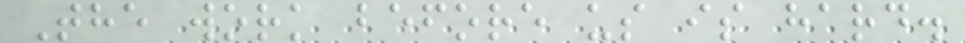The work before us is hard.
